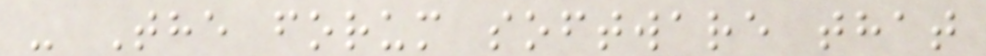- The forum software that
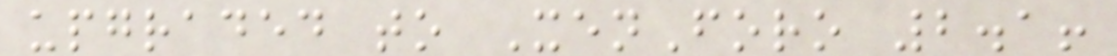upgraded to XenForo 2.1!
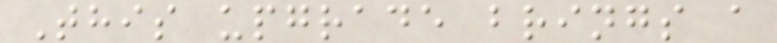This upgrade brings a
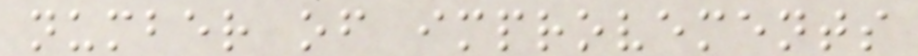number of improvements
